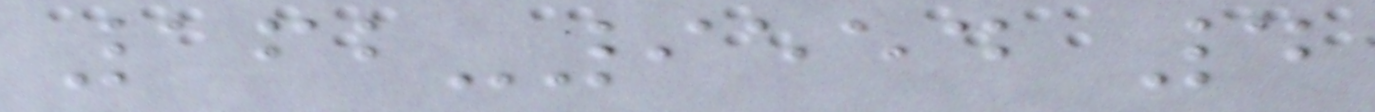162-9554 4
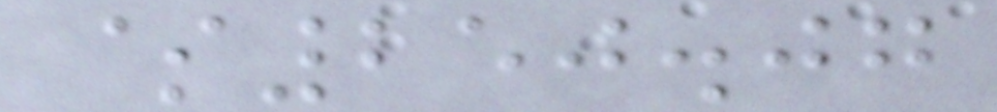$250.07
